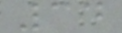34
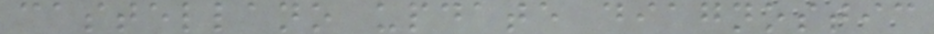castellano update diagnostic
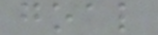goal
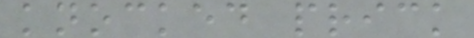knocked prick
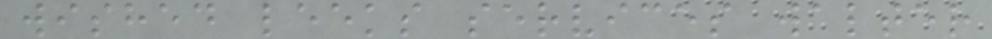wished leeks services walter
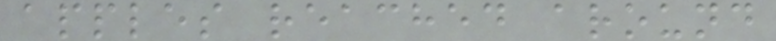apples reached around
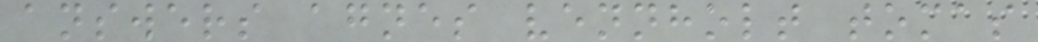answers agnes vennholt tomas
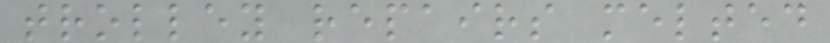trolley repairs melted
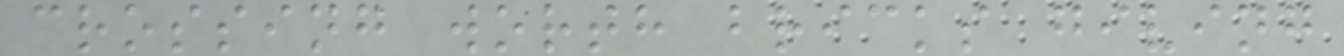crossing worth bricks giving
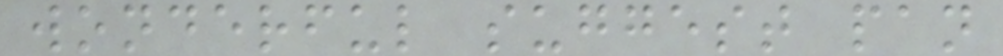wonderful suggest pan
